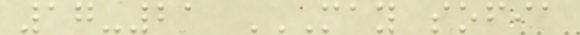17-21 MAY SOFIA
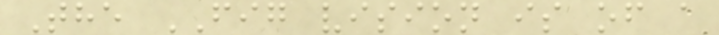The FIG vision is of a
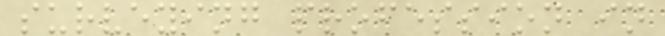surveying profession in
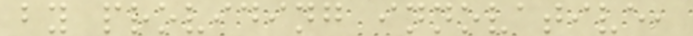by providing innovative,
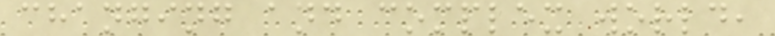changing and complex world,
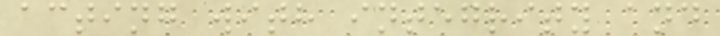acting with integrity and
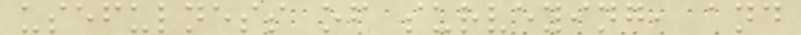usefulness of surveying, and
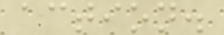action.
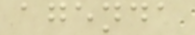agenda
